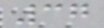37
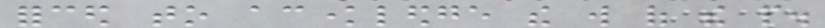forced to acknowledge the will of the people.
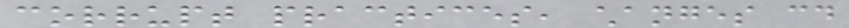corrupt practices, changes could
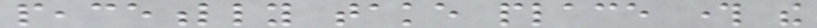peacefully take place through the
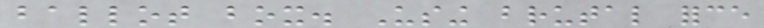ballot box. Using brutal force
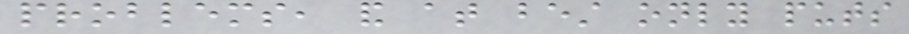problems, and at best only puts
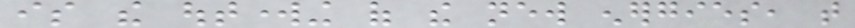is the outworking of the new energies, that
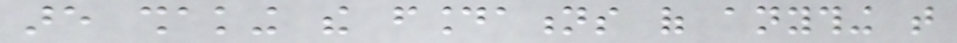are shaking the foundations of anything that
